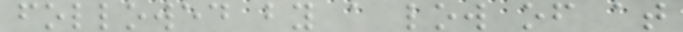followed by a low of at
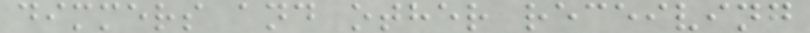dimmers and other receiving
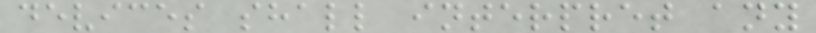devices shall interpret any
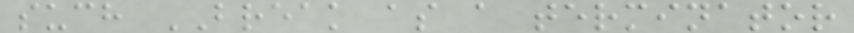such BREAK as a terminator
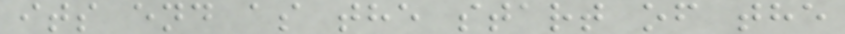its end as the start of the
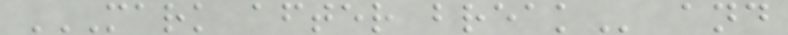MARK AFTER BREAK and
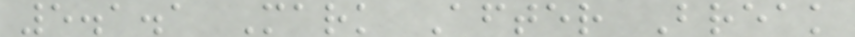5.1.1 Mark After Break
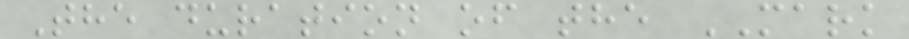The duration of the MARK
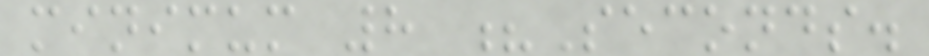minimum 8 ?Seconds.
